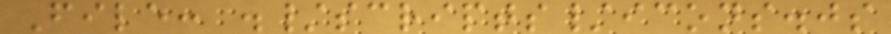File: ./scripts/icons.js
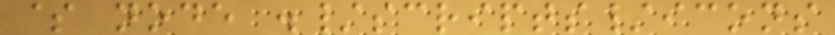$ node ./scripts/icons
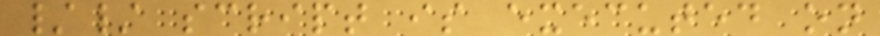// script is executed on
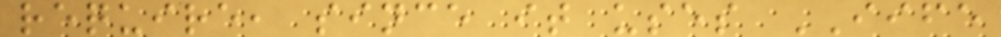require, since it uses IIFE
